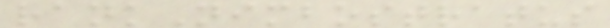rankNimbostratus
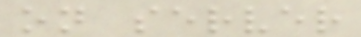on server
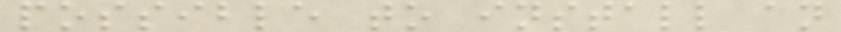possible to install an
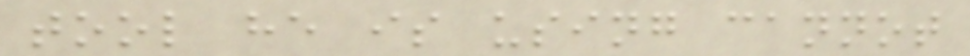tool he is using cannot
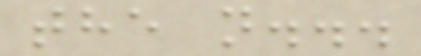the n...
